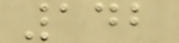142
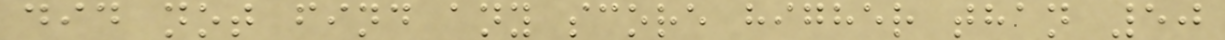did not find any score higher than 50
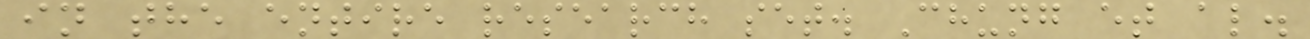in the entire research set. Chung et al.
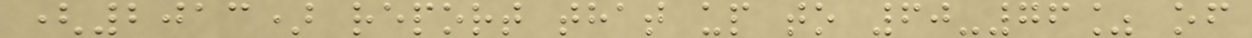(2013) report that up to 60-76% of
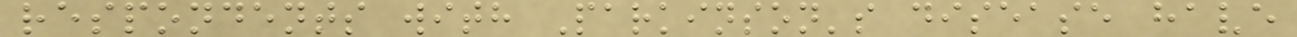respondents with Parkinson's disease have
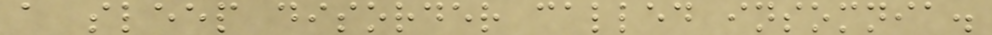a sleep disorder called insomnia.
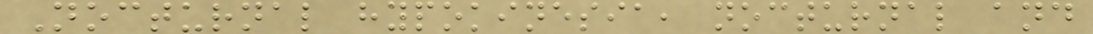Nocturnal hypokinesia, nocturnal and
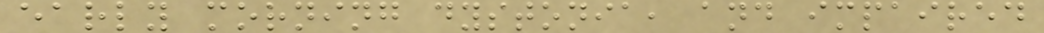early morning dystonia, and impaired
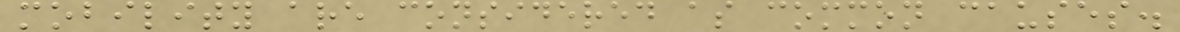mobility are considered as common causes.
